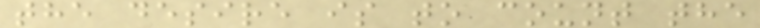the desire is to count the
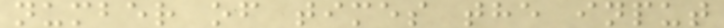number of times the input
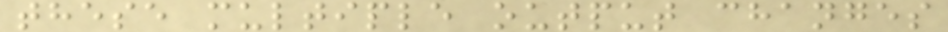these multiple output changes
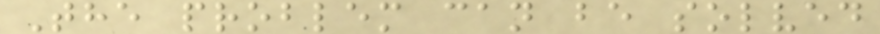The problem can be solved
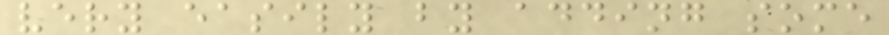very easily by adding some
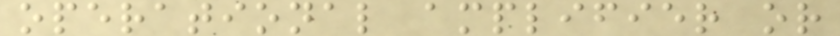operational amplifier or
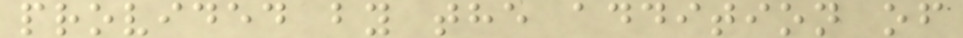provided by the addition of
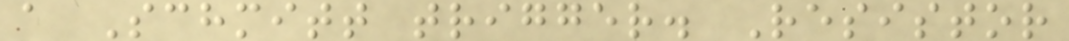a Schmitt trigger. Resistor
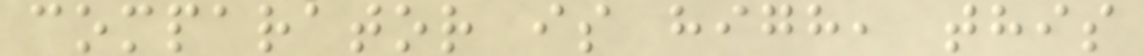comparator is high, this
